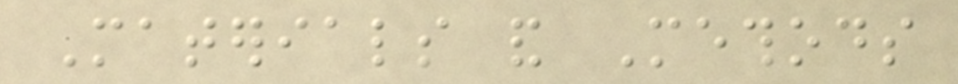Materials and Methods
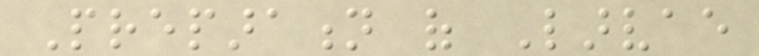Preparation of Larvae
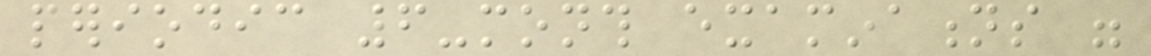periodic 6-month examinations were
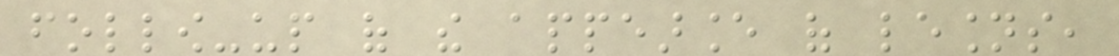follow-up of the appearance of lesions,
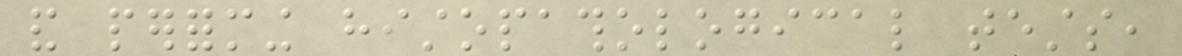and performing histopathological tests,
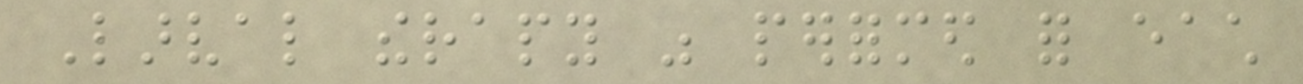Larval therapy was performed for each
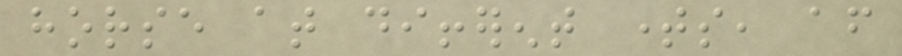horse at different times, after
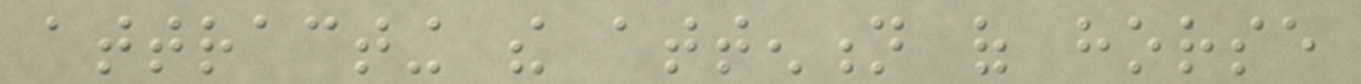attracting the attention of horse
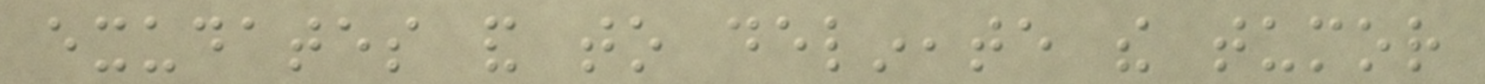exudates and to delineate the tumor
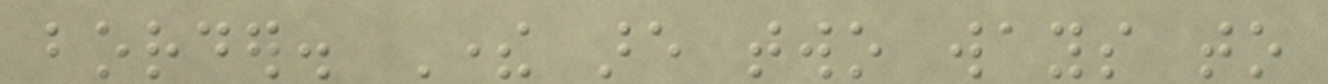border. There are two ways to
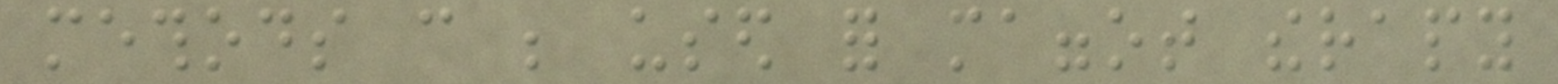methods can be used for maggot therapy
